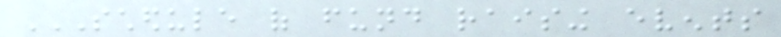SCHEDULE OF FUND RAISING EVENTS
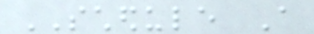SCHEDULE A
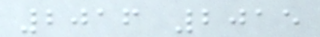2016 2015
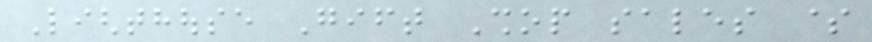Lighthouse Gift Shop sales $
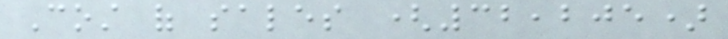Cost of sales (32,205)
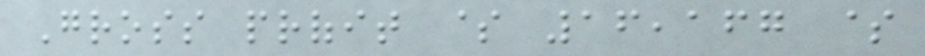Gross profit $ 16,167 $
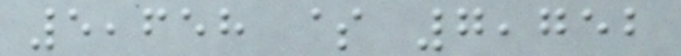5,658 $ 7,752
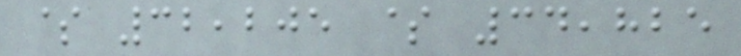$ 32,205 $ 34,825
